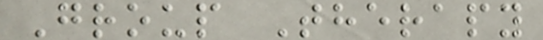Group Therapy
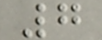7
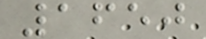1650
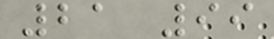21 99
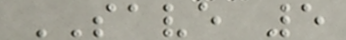SAVE 5
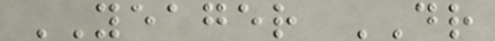YEAGER DR
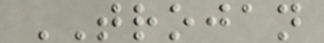TROJAN
